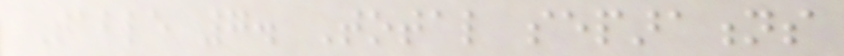Table 7. Total separations
